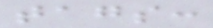tags:
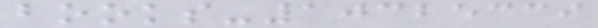books-10325339
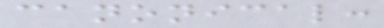canonical:
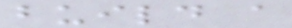build a
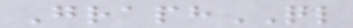GraphQL
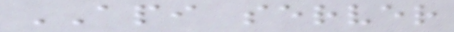API server
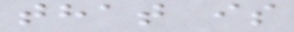that is
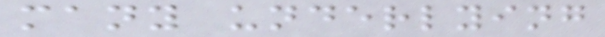many underlying
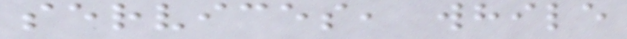services, while
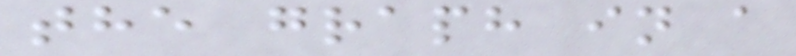the graph in a
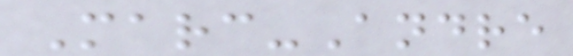Marc-Andre
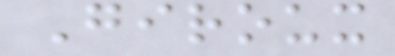Giroux
